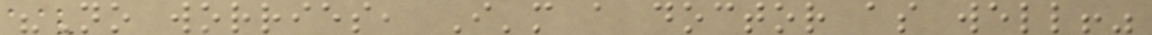"No worries, I'm a doctor as well!"
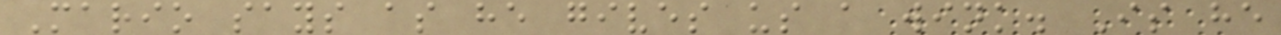Mario says as he gives us a wink. Is he
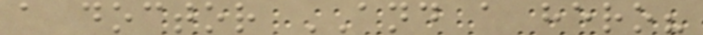a doctor AND a hero?
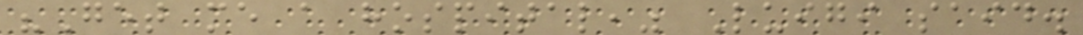"Get me a hospital," Luigi said.
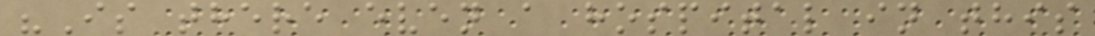"Is there even a hospital in this
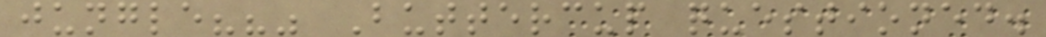jungle??" Buttercup questioned.
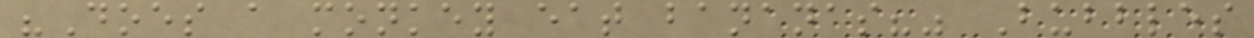"Does a monkey eat bananas?" Bubbles
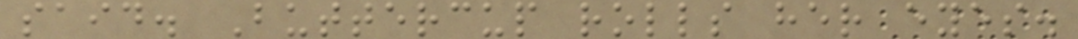said. Buttercup rolls her eyes.
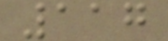117
